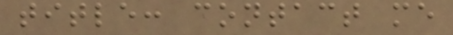title: contact me
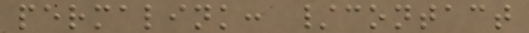permalink: /contact
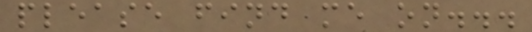please find me on...
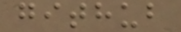github
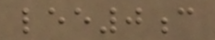lee0c
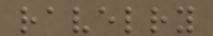ravelry
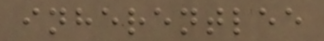inherentlee
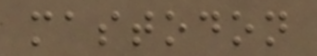mastodon
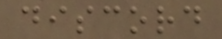discord
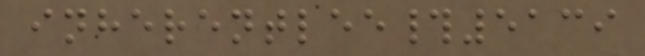inherentlee#5139
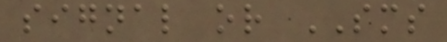signal or SMS
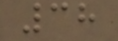38
